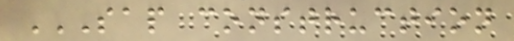SAP CONSTRUCTION
